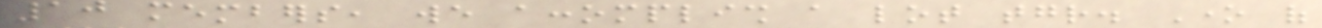10 members, we accomplish a lot together. One of
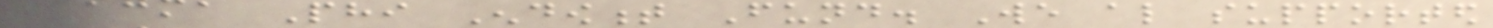Sigma Phi Endowment Fund. We also supported
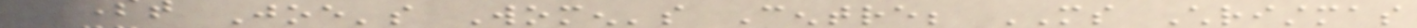the St Joe's Women's Centre; MS Christmas
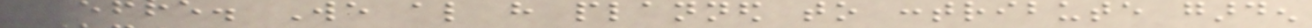Centre. We also have planned to contribute garden
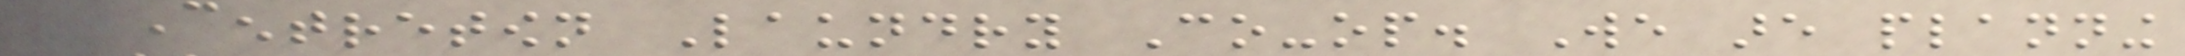the Centretown Laundry Co-op. We are planning
